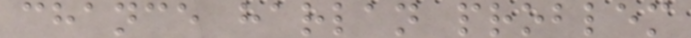chance harlan problem
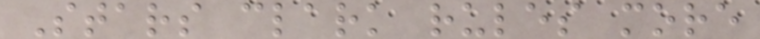Stars clark rules more
